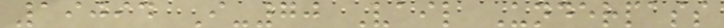19094 I-70 Vail Underpass
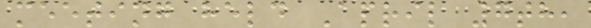meeting held April 7th,
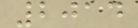2014
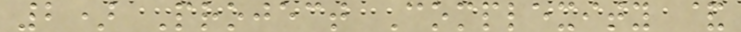2) Project Complexity &
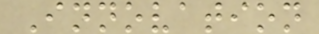Innovation
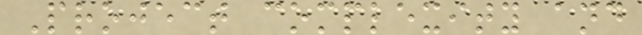Project complexity and
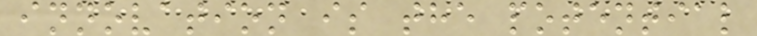innovation is the potential
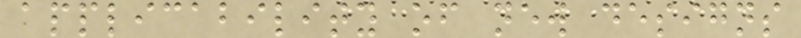applicability of new designs
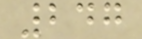247
